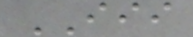III
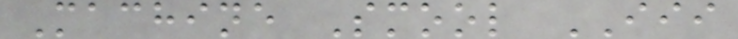Machine Smool III
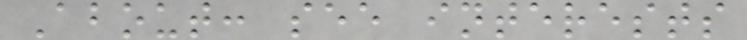About: see interests
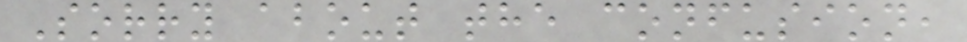Sorry about the confusion,
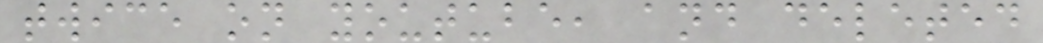twice on youtube, and deleted
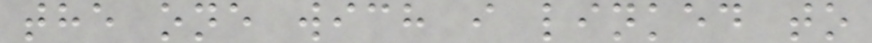the one wich i linked to
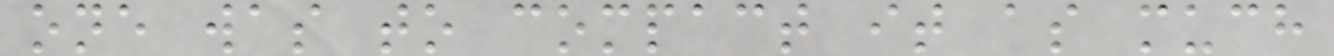one was to compact it as much
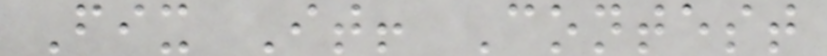Fix It! Contest
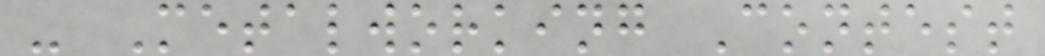- Metalworking Contest
